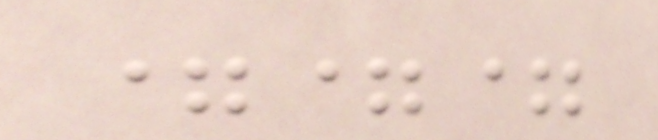===
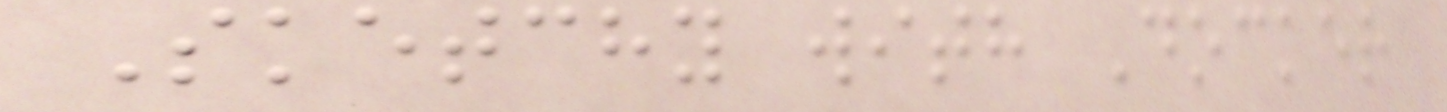Sketchy with Docker
